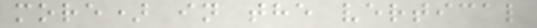more) in the vertical
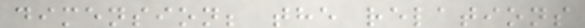dimension; the relations
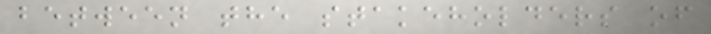between the stakeholders of
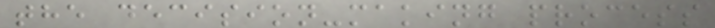the decision-making process
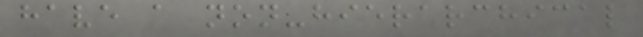have a non-hierarchical
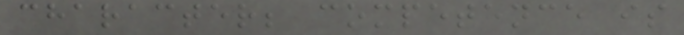character; competence is
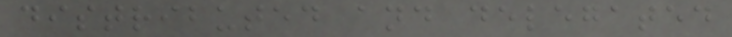distributed and delegated
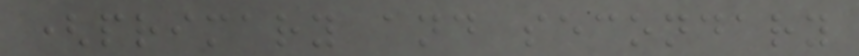(primary and secondary
